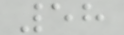58
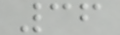36
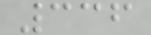336
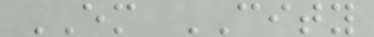EM CITY
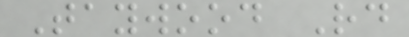Taywood Rd
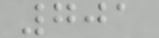701
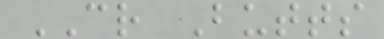CR Butts
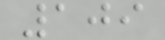109
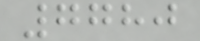7780
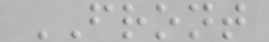FRONT
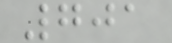701
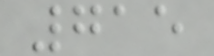715
